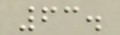63.
